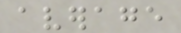average
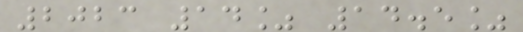2023 14% 14.5%
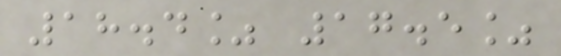18.4% 17.5%
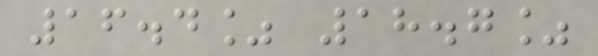16.4% 18.7%
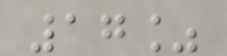17%
